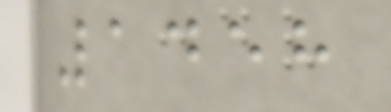1458
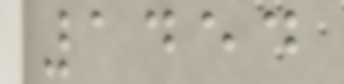1454
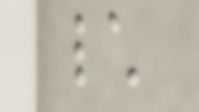\
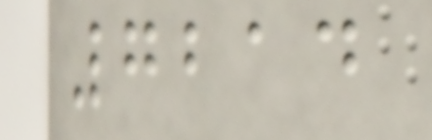7214
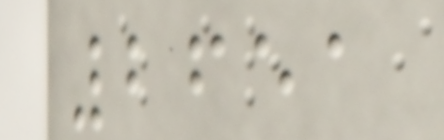2651
